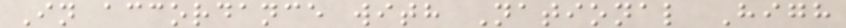In accordance with National High
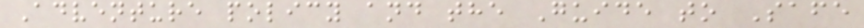Adventure policy and the Guide to Safe
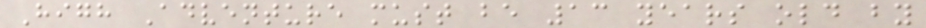High Adventure must be 13 years old by
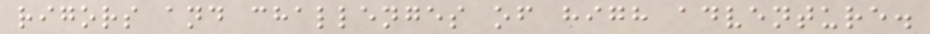rigors and challenges of high adventure.
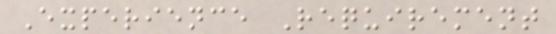Experience Requirement
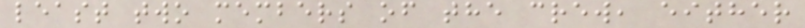least two members of the crew, either
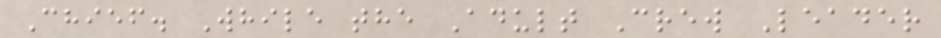Chief. While the Adult Crew Leader
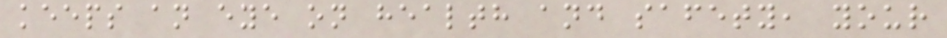keeps an eye on health and safety, your
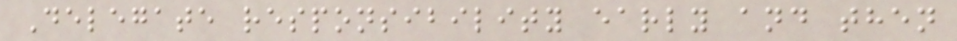Delegate responsibility early and then
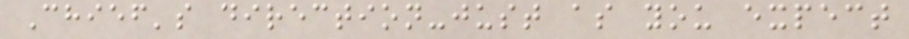Chief's direction-just as you expect
